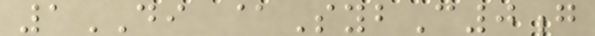1DI @SybC0g
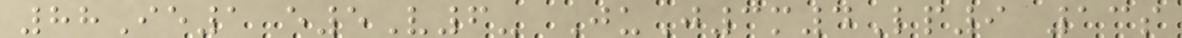88Ie1 e5V6- JuJ3m4Lp9 13s
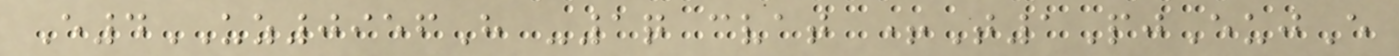E4UZ0956H -1q cvat +T1PjEujE
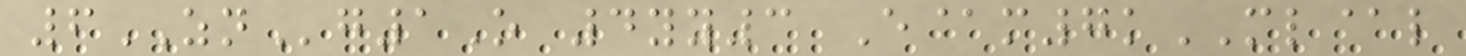6ZNg1O 4yy3 E@m7kML@l
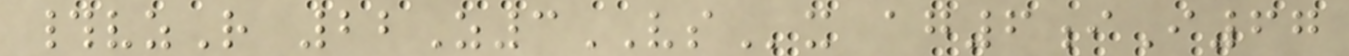#vzR 22Z3VSx ag6iI67
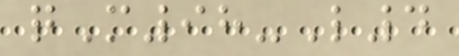qM98-L4
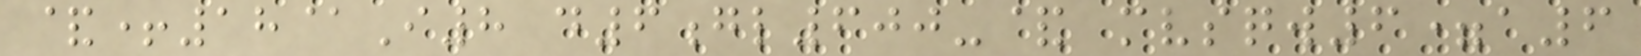&+18@I8 d6gl600-& mvsqw6=a6
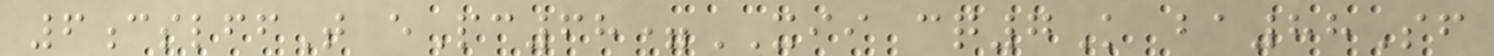6cslffT ePc68=XII cq7K ba88Sf
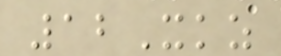12Xkz
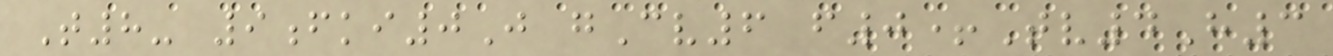T8- 9fki0J gCv6 f0+Tv4H3
